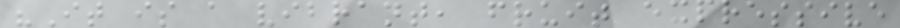"It is a vibrant, fruit expressive
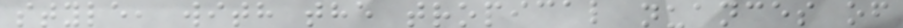style, with the tropical nuances of
